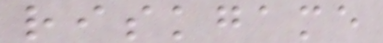riskgame
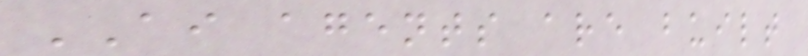AI agents are built
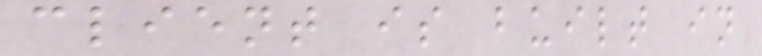client is built in
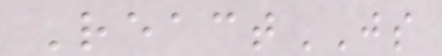ReactJS
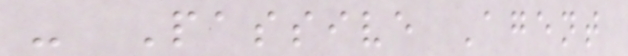- Passive Agent
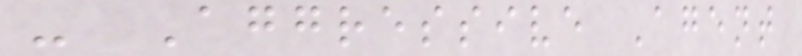- Aggressive Agent
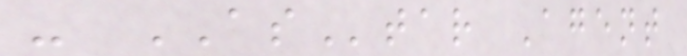- AStar Agent
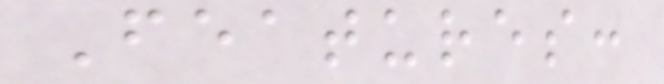Features:
